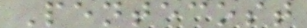Pentecost
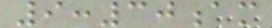9:30am
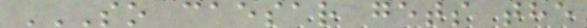SO CAESAR GETS THE
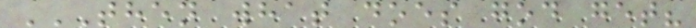THEN WHAT DOES GOD GET?
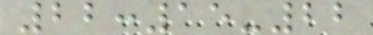22:15-22
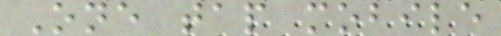One tap mobile
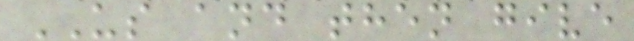US and then give
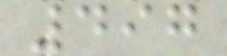497
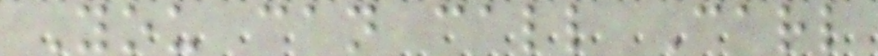You can call Carl
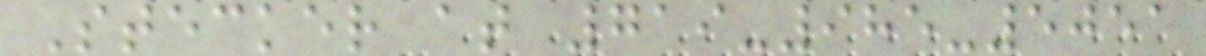Stecker at 719-985-5051
